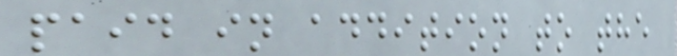paid in addition to the
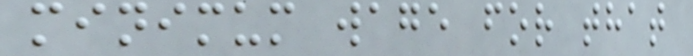minimum wage for that
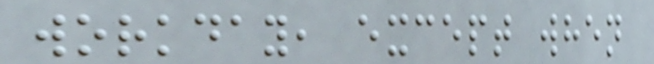workday, except when
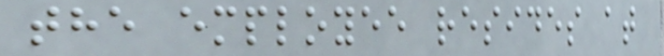the employee resides at
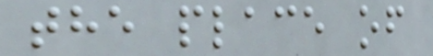the place of
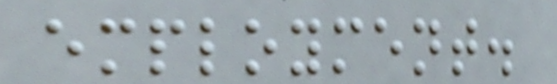employment.
